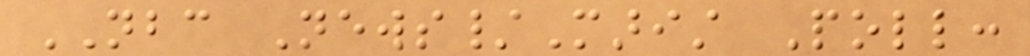NBC News/Marist Poll:
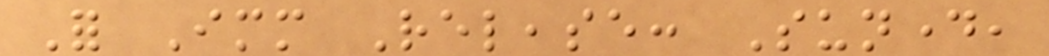For Immediate Release: Sunday,
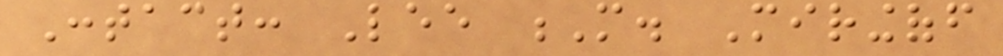Contact: Lee M. Miringoff
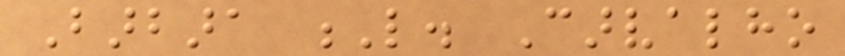Barbara L. Carvalho
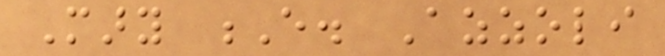Mary E. Azzoli
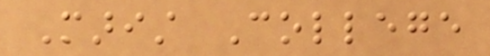Marist College
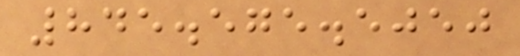845.575.5050
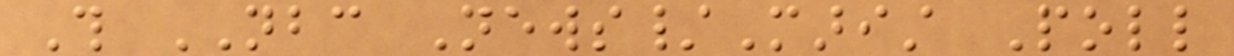This NBC News/Marist Poll
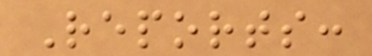Reports:
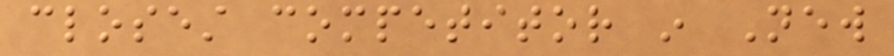closest competitor in New
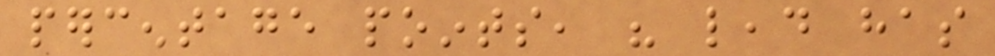percentage points, his lead has
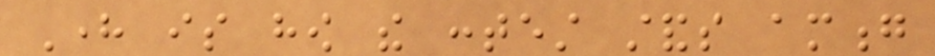Here is how the contest stands among
